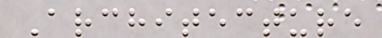Architecture
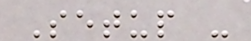Setup -
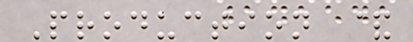Production &
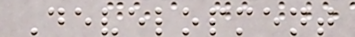Development
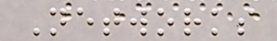Networks
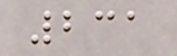231
